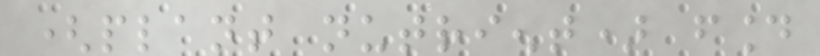(plant nutrient) found
